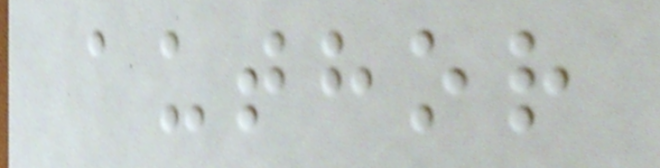author
